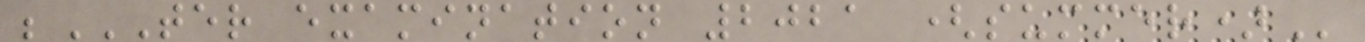;TER EXAMINATION 2021 (SUMMER)
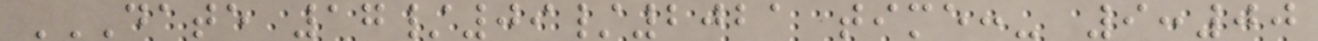DATE 17/09/2021 TIME:- 9:00
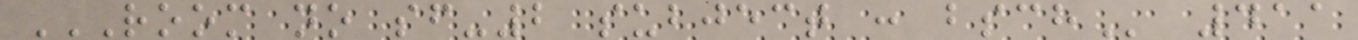ROOM NO SF-2 SUBJECT : BSCH 411
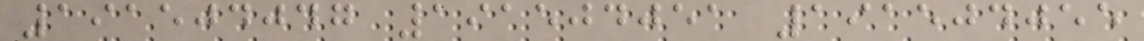191504047 191504051 191504055
